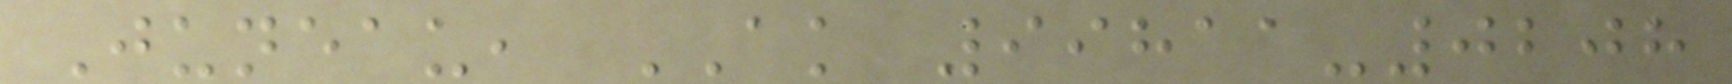Juneau, AK 99811-0208
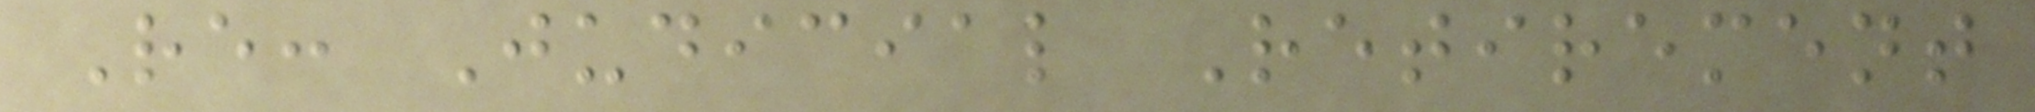Re: Judicial Retirement
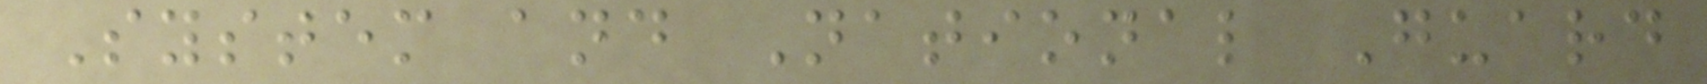System and National Guard
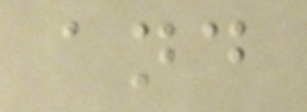and
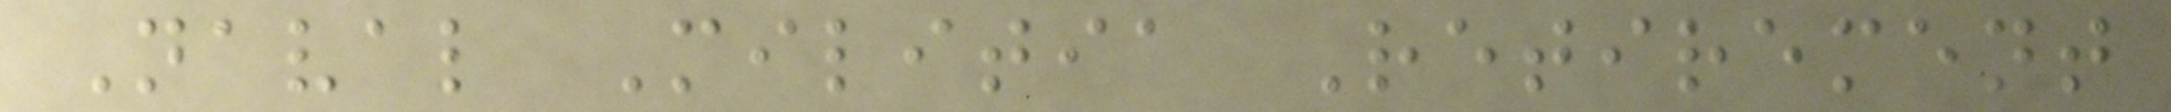Naval Militia Retirement
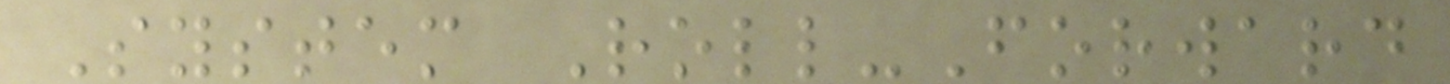System Roll-Forward
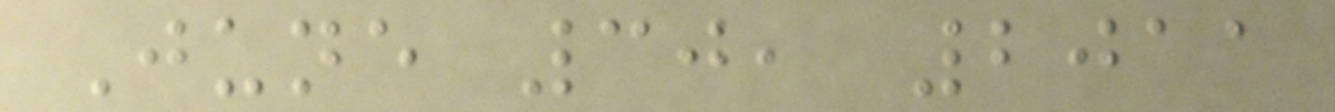June 30, 2011
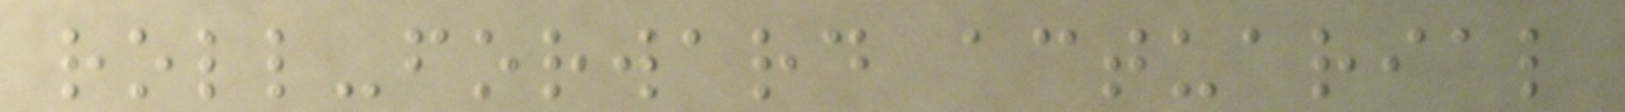roll-forward actuarial
